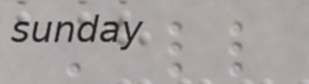All
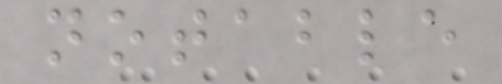notable
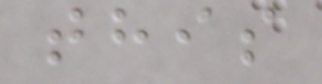this
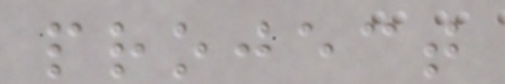project
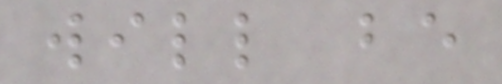will be
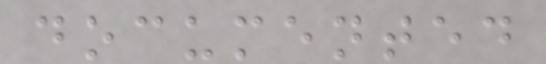documented
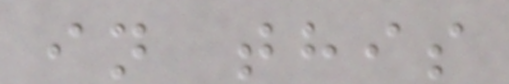in this
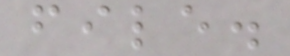file.
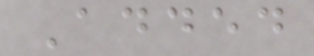Added
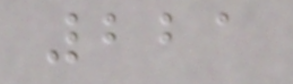221
